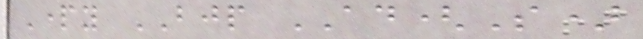Party BJP AD(S)
